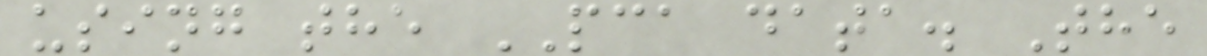using the PCA data. The
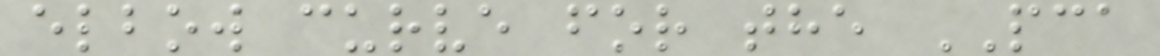elbow curve for the PCA
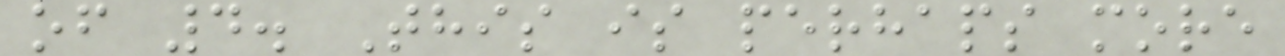of 4. This is perhaps more
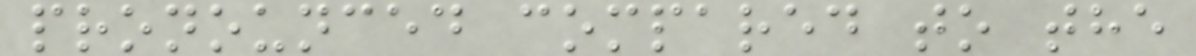pronounced compared to the
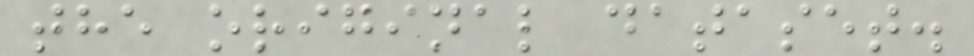the original dataset.
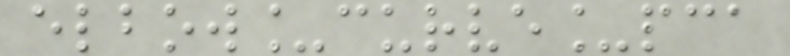elbow_curve_pca
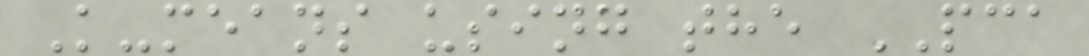K-means using the PCA
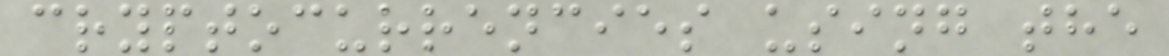cryptocurrencies using the
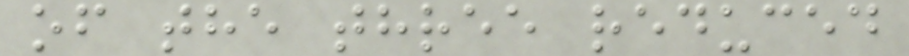of the three reduced
